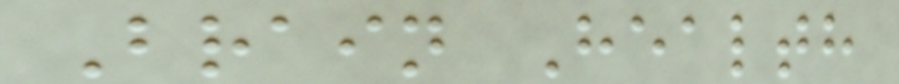Brain Health
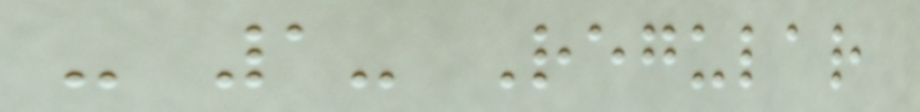- 1- Regular
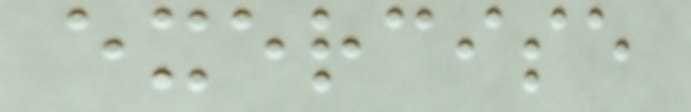exercise
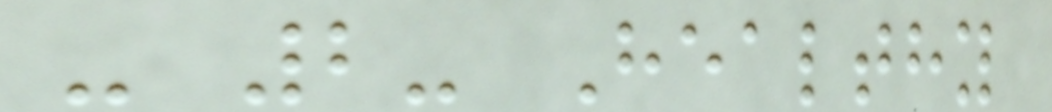- 2- Healthy
